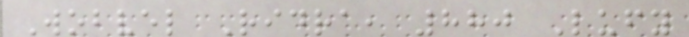Wobvel Ridra, 880 Lufy
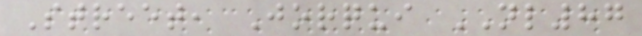Street, Jorqui NL87
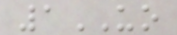1UO
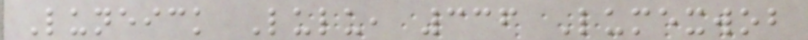Luneick Lulu, 336 Lumexwob
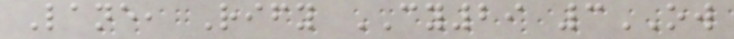Lane, Rify CY29 3OW
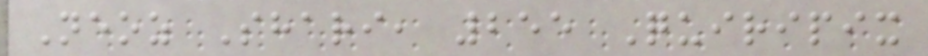Neoz Shari, 255 Quiripix
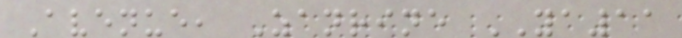Avenue, Zanrine YA11
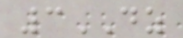3DZ
